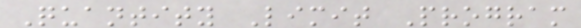Quantity Limit Program
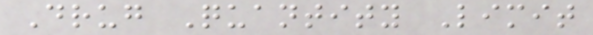Drug Quantity Limit
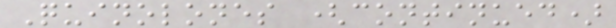Quinolones (continued)
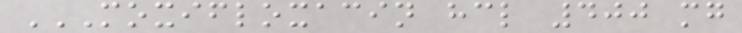MOXIFLOXACIN HCL 400 MG
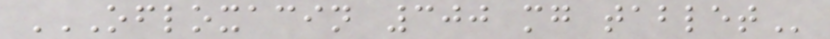OFLOXACIN 300 MG TABLET
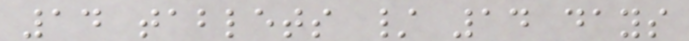14 tablets / 14 days
